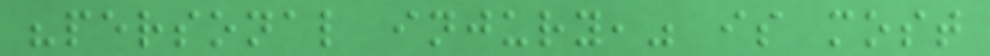"personal injury," is most
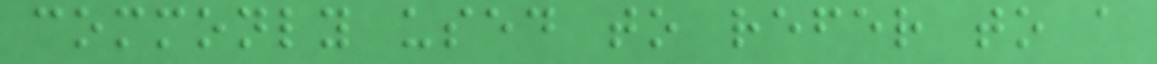commonly used to refer to a
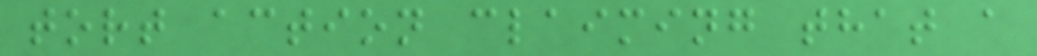tort action claiming that a
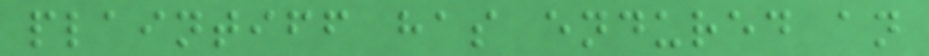plaintiff has endured an
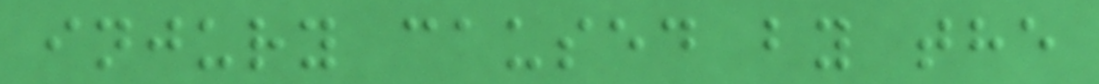injury caused by the
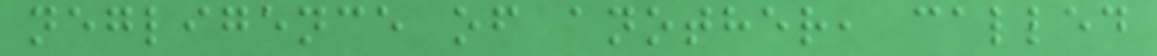negligence of another, called
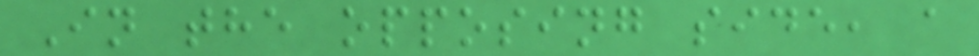In the opposing side, a
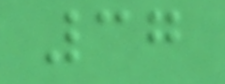37
